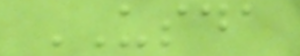USDA
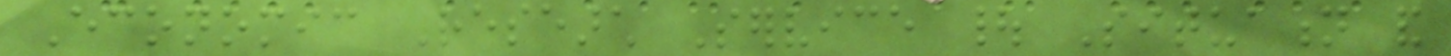Economic Research Service | Situation and
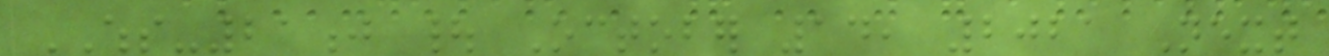WHS-21j | October 14, 2021 Next
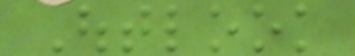Outlook
